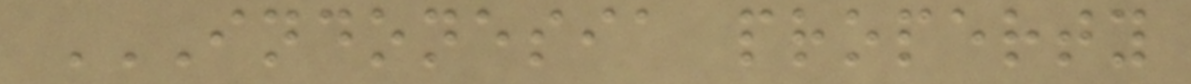INDONESIA PROPERTY
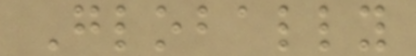Globally
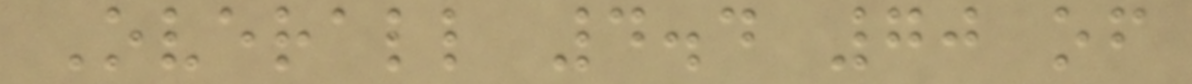Overall 4.4 70 of
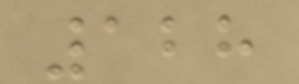128
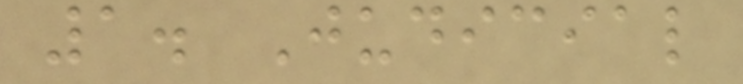1. Judicial
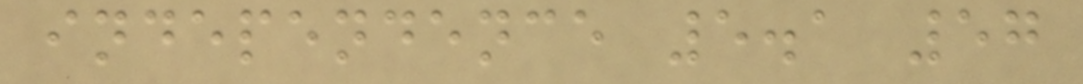independence 5.1 57
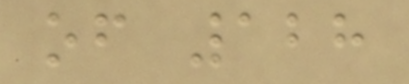of 128
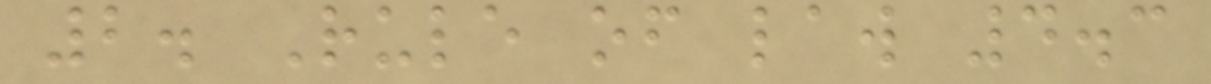2. Rule of law 4.3
